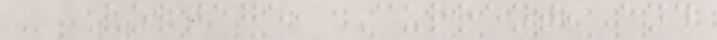- Voltage, Current, and
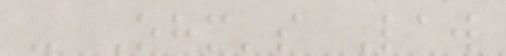- Ohm's Law
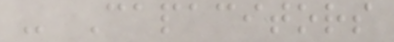- Capacitors
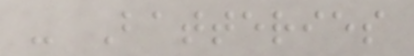- Batteries
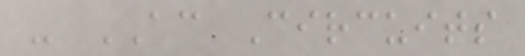- AC Circuits
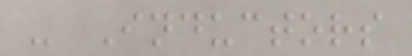- Inductors
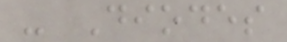- Diodes
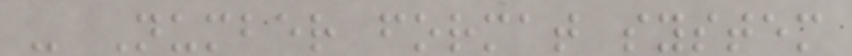- Number format system
